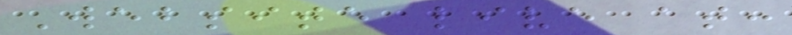Website live at:
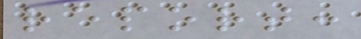report:
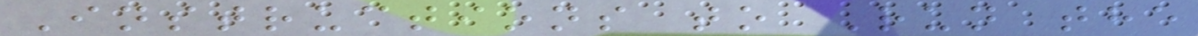Instructions to Run the
